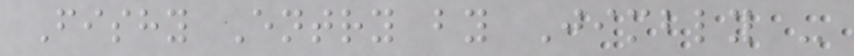Fishy Entry by Jimbly -
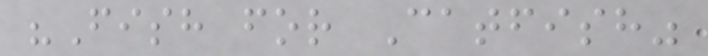"Fish for Catfish"
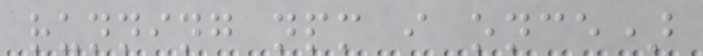running npm i once)
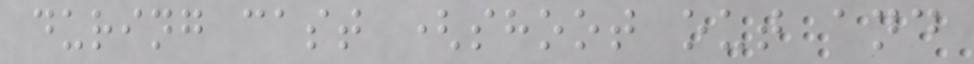during cast (shoot out and
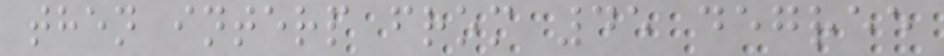then interp from 45 degree
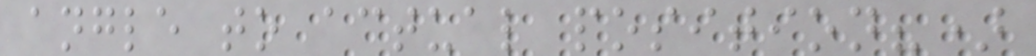angle to actual position?)
